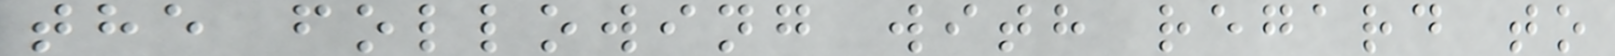the following with regard to
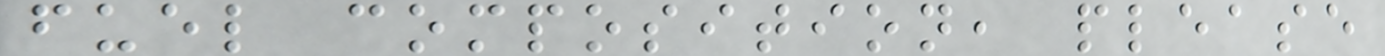fuel composition, please
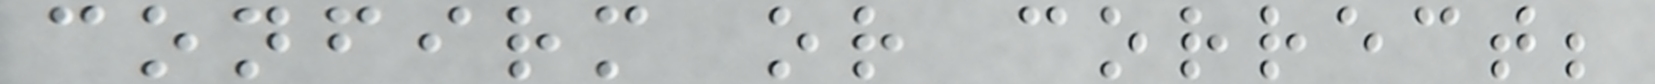confirm or correct;
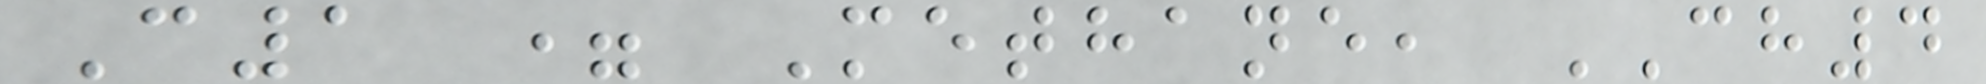C1 = Methane, CH4
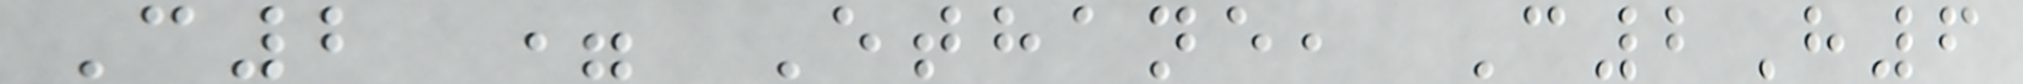C2 = Ethane, C2H6
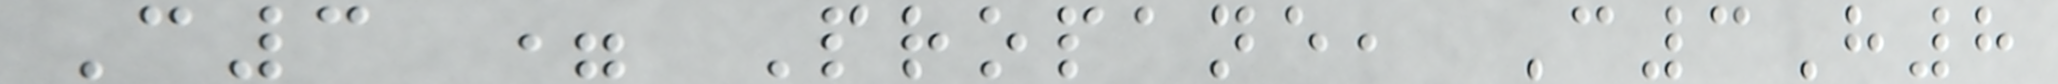C3 = Propane, C3H8
